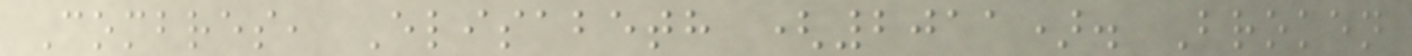Combres, Elisabeth (2011). Broken
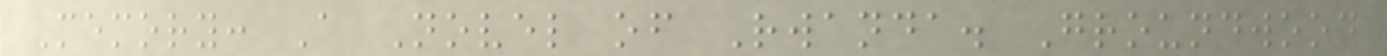Memory: A Novel of Rwanda. Groundwood
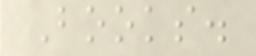Books.
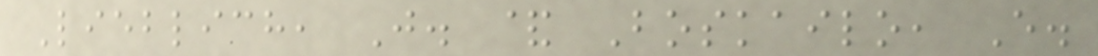Lieblich, J. & Boskailo, E.
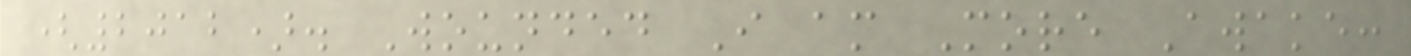(2012). Wounded I am More Awake:
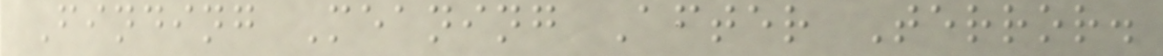Finding Meaning After Terror.
